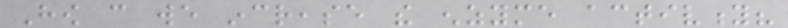How can we increase the enzyme activity?
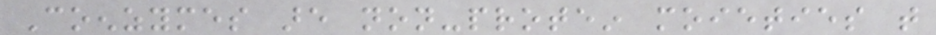Coenzymes are non-protein moieties that
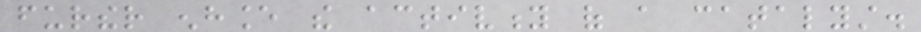further enhance the activity of a catalyst.
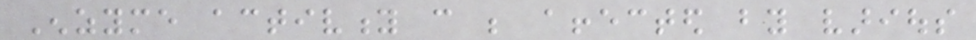Enzyme activity can be affected by various
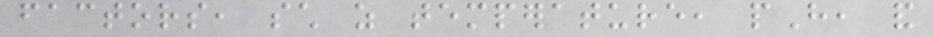factors, such as temperature, pH, and
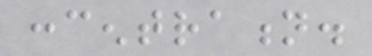concentration.
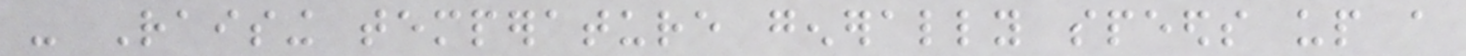- Raising temperature generally speeds up a
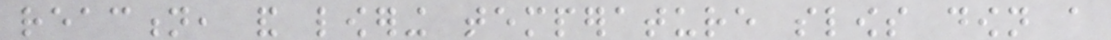reaction, and lowering temperature slows down a
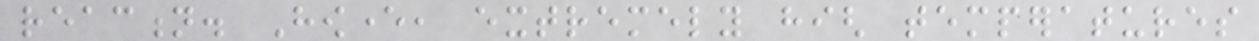reaction. However, extremely high temperatures
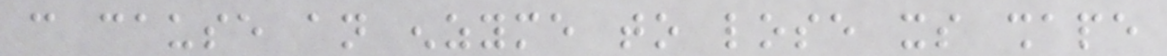can cause an enzyme to lose its shape
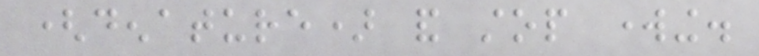(denature) and stop working.
